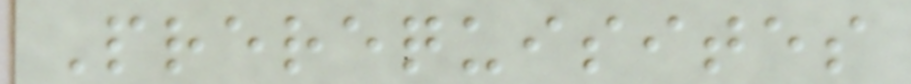Prerequisites
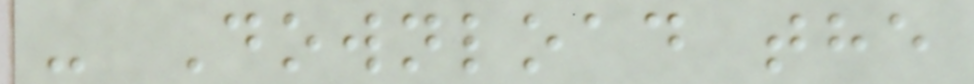- Download the
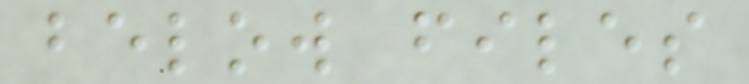below files
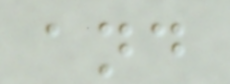and
